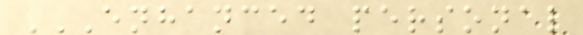ENHANCED PERSONAL
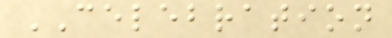CELEBRATION
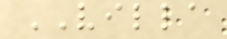VILLA
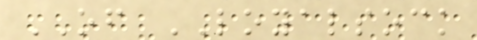OF LOYALSOCK
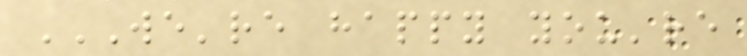WE'RE HAPPY YOU'RE
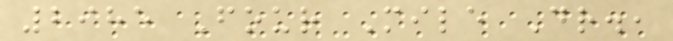2985 Four Mile Dr.,
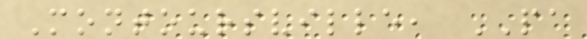Montoursville, PA
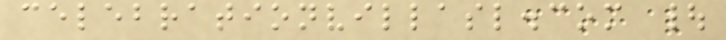celebrationvillasl.com |
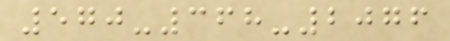570-368-2076
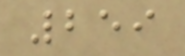259
